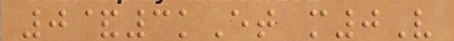0&3kEt m0V
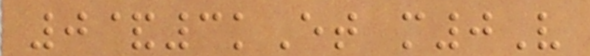0&3kEt m0V
